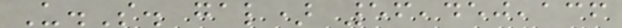U.S. gal) 56,450,136
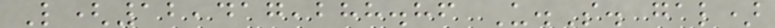L(12,417,288.86 U.S. gal)
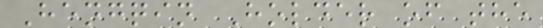Hengqin Holder of the
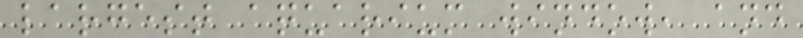largest aquarium window, and
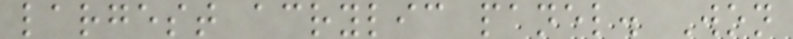largest acrylic panel. Won
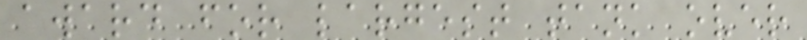award for largest tank over
